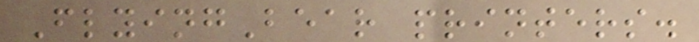FlyingBear printers.
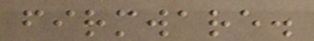firmware.
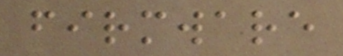firmware
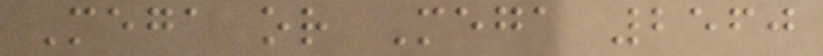Mega or Mega 2560
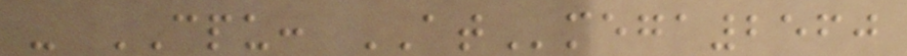- CPU: ATmega2560
